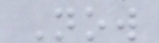Now
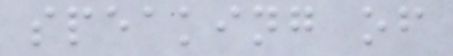speaking of
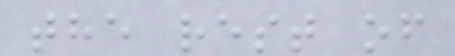the rest of
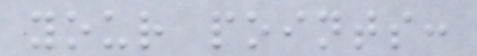your points:
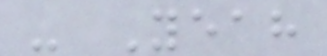- Yeah
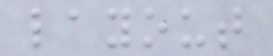layout
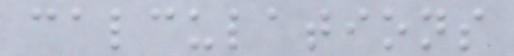calculations
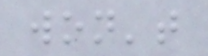won't
